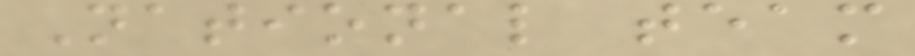National team
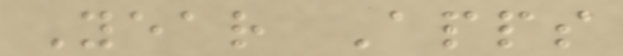Year Apps
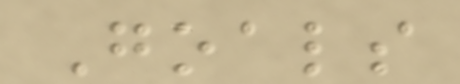Goals
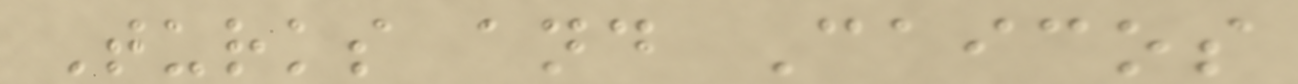Turks and Caicos
